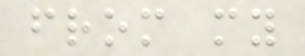from my
